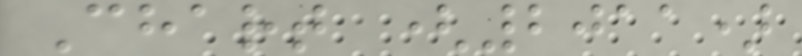Chart (2011)
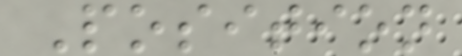Position
